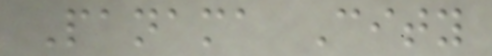Panama City
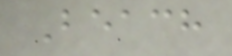Beach
